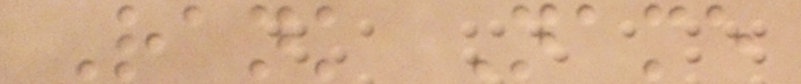Rank Name
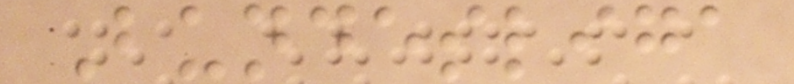Bundesliga
